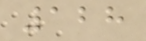128
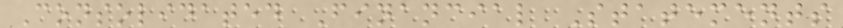Consolidated Financial Statements
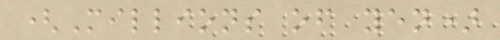(Millions of yen)
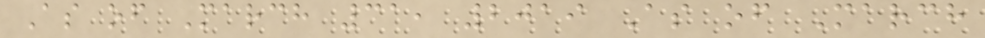As of March 31, 2019 As of March
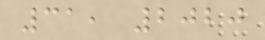31, 2020
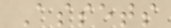Assets
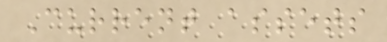Current assets
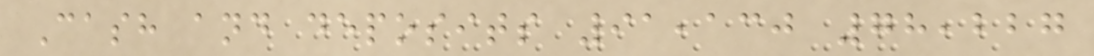Cash and deposits 91,130 78,227
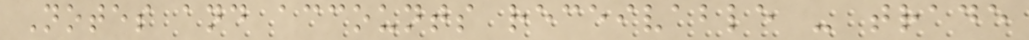Notes and accounts receivable - trade
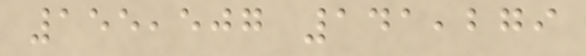155,507 141,279
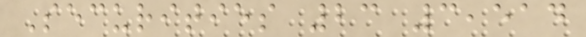Securities 23 3,514
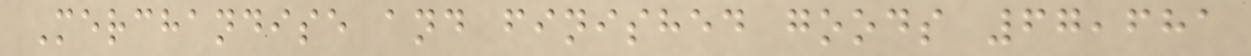Merchandise and finished goods 67,681
